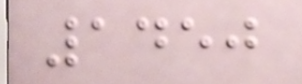1450
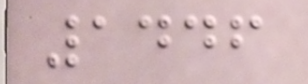1446
